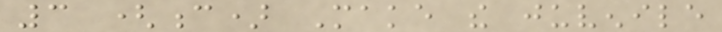3 (c) Make the juvenile
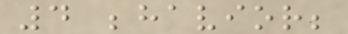4 behavior;
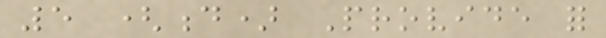5 (d) Provide for
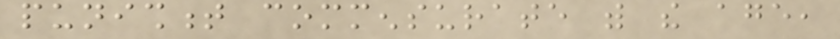punishment commensurate with the age,
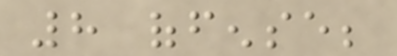8 offense;
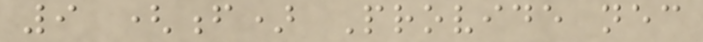9 (f) Provide necessary
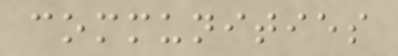communities
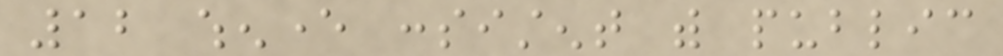12 whenever consistent with public
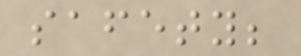safety;
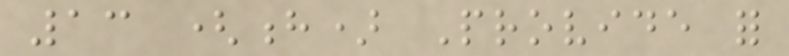13 (h) Provide for
